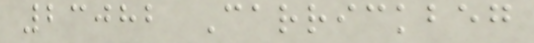23082 Carrickbeg
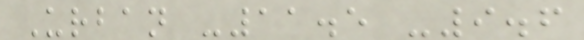Urban -11.5 -9.6
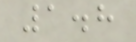1.8
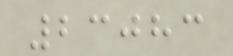23083
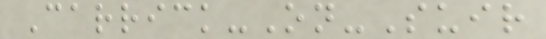Carrick-On-Suir
